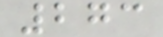273
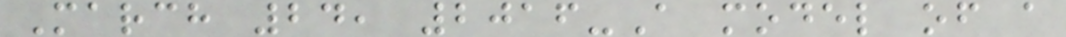March 24, 2016-A model of a
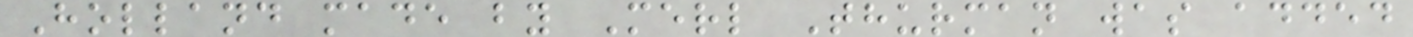Holland made by Merl Thurman was added
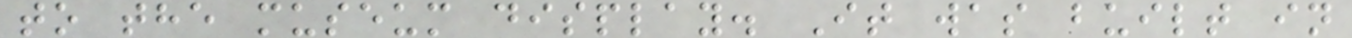to the museum display. It was built in
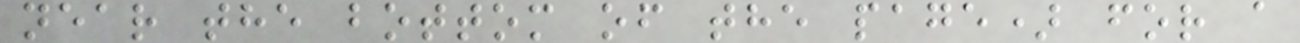near the bottom of the page) for a
